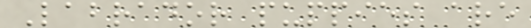Labrador puppies are
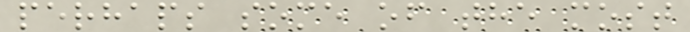perhaps some of the most
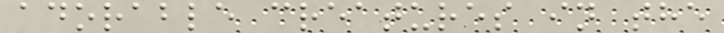adorable creatures in the
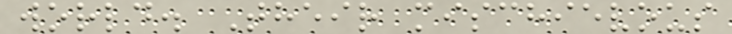world. Their mischievous
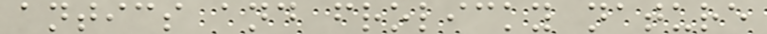antics and frolicky nature
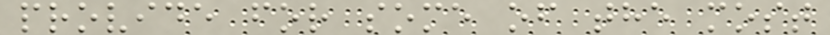provide for some of the most
